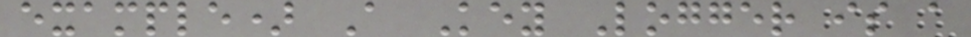example) A Key Logger is a
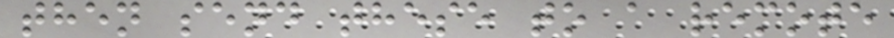then send these to a remote
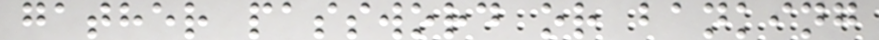gather password or banking
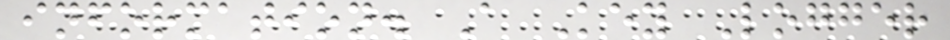information. A Key Logger
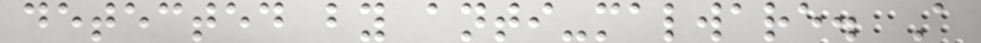detected by anti-malware. A
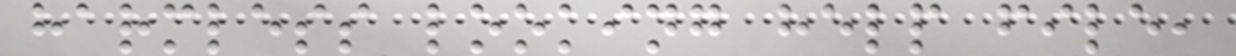harmless looking help file,
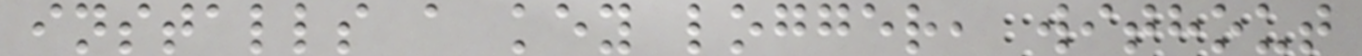installs a key logger, without
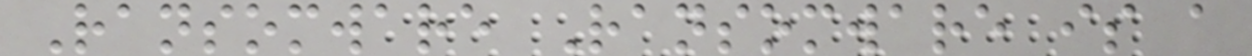Ransomware Ransomware is a
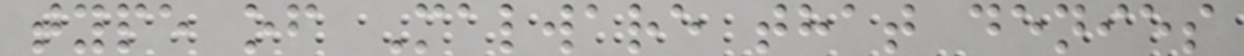type of Malware that denies
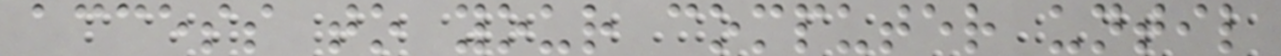access to your computer until
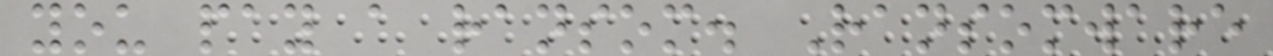you pay a ransom. Ransomware
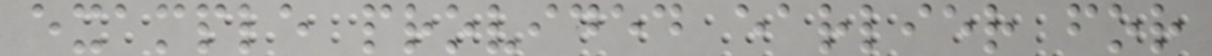example provided earlier for
